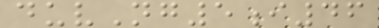duvNg5i46
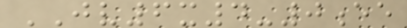JV6x4-0ee
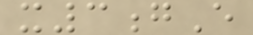x3gE
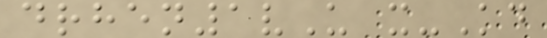drhen1vU x-Kd
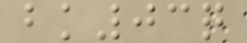bk03q
